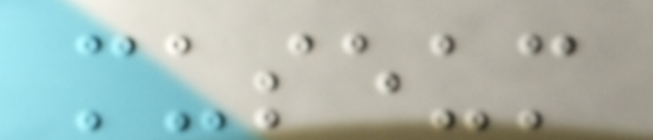museum
